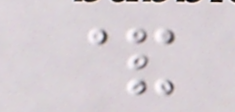&
